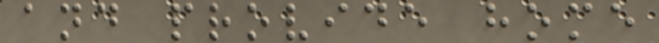and provide home
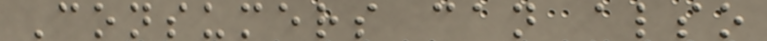Consumers can also
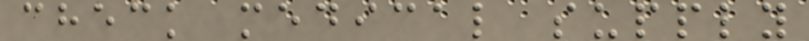check medical supply
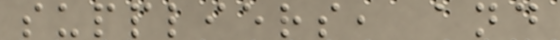suppliers, and
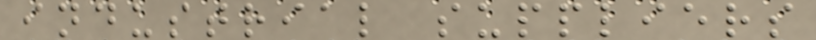industrial suppliers
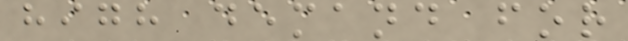high demand for
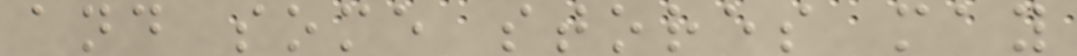and some stores may
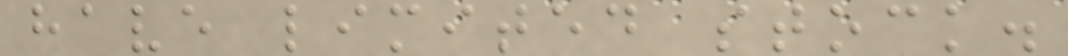have limited stock.
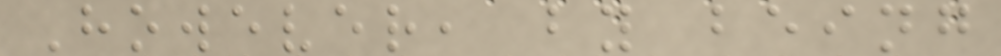However, by being
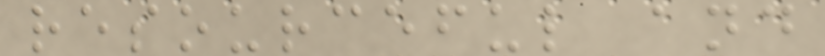resourceful and
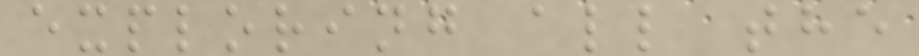exploring all the
